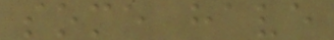some have
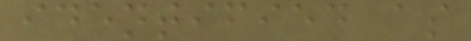identified as
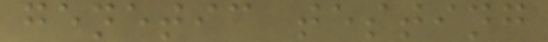genetic testing
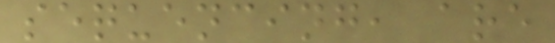sequencing, are
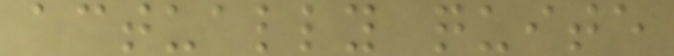actually quite
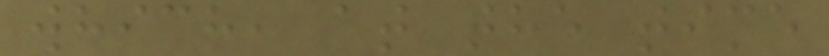which, at the time
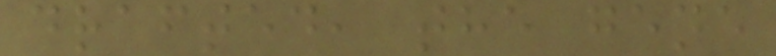drafted, the gene
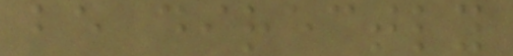be directly
